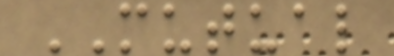MUTUAL
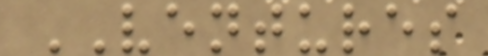VENTURES
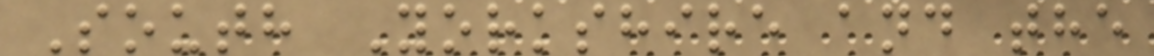South Yorkshire and the
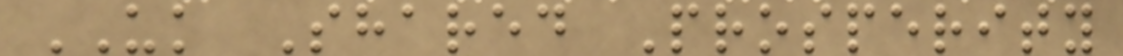UK Shared Prosperity
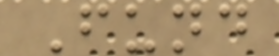Fund
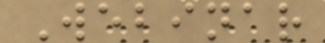Webinar
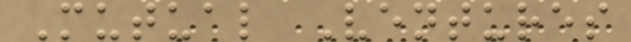Mutual Ventures
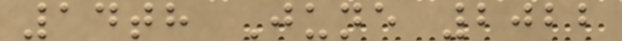14th June 2022
